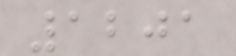1201
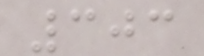303
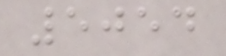5054
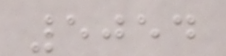5054
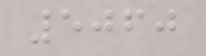5060
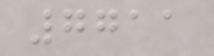7711
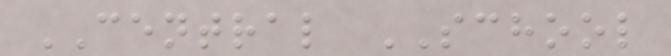CENTRAL SCHOOL
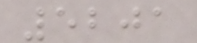5201
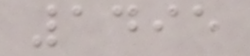1495
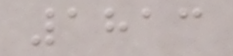1813
